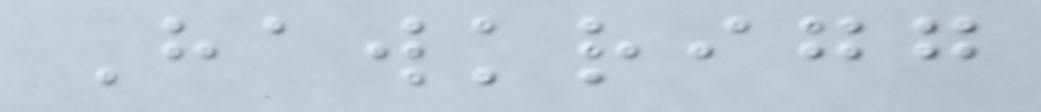Hawkrigg
